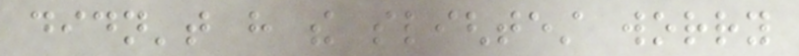didn't have the slightest worry
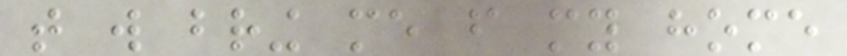that will bring me from my home
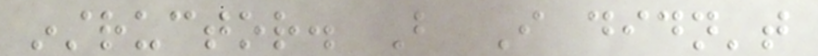instructor. But I didn't
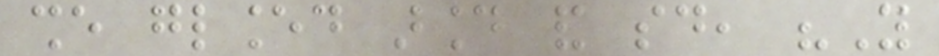she glanced around and said, "You
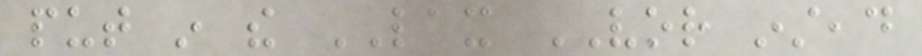put in the LAX VOR instead
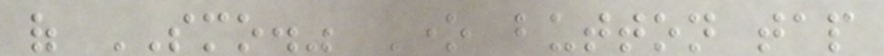of SMO." One button tap
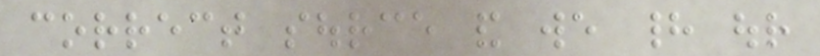correct source and we had our
